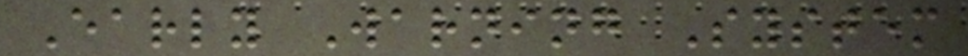Early Warning System
